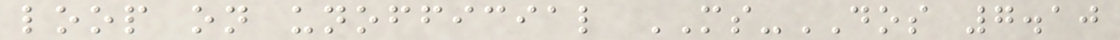loop on unofficial MS-DOS 7.10
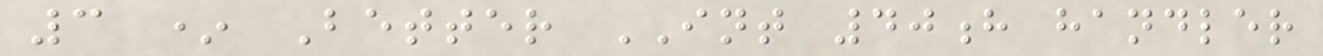3 * Better INT 40h handler
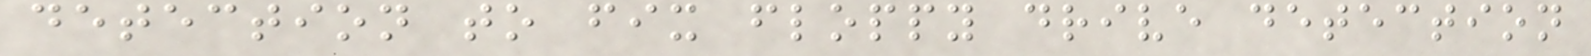detection to fix floppy drive detection
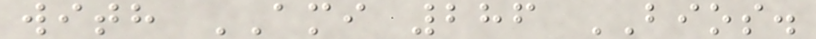with AMI 286 BIOS.
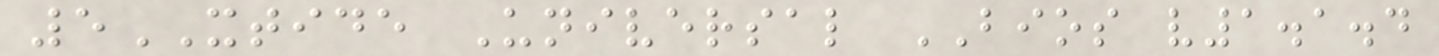5XTIDE Universal BIOS v1.1.4
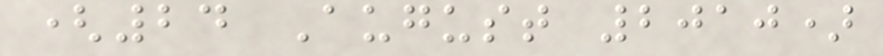(24 August 2010)
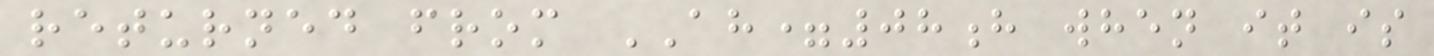returned from AH=08h when it is
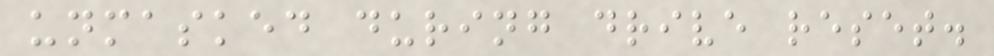unmasked during drive reset.
